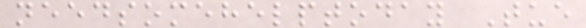needsomehelptoday Tue
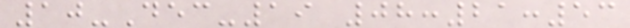10-Dec-19 08:21:53
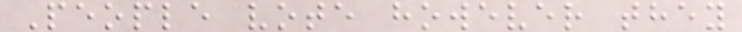People vote however they
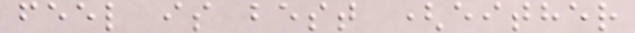feel is best (either
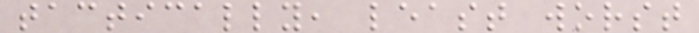tactically, least worst
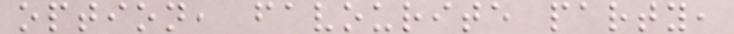option, favourite party,
